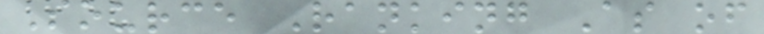Source Ranking As of
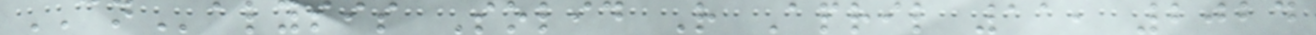CNalysis Solid R April 11, 2024
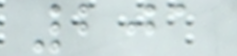201
